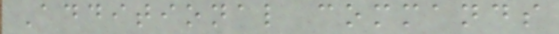Additional commands
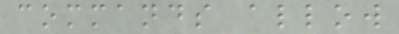commands allow
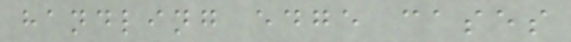handling edge cases
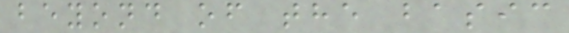beyond of the basic
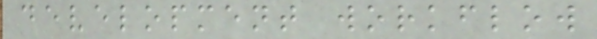development workflow
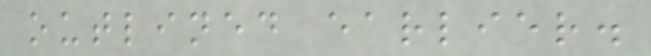outlined earlier.
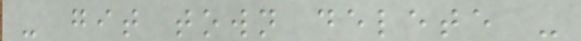- git town delete -
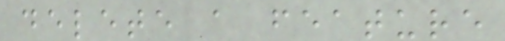delete a feature
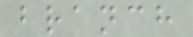branch
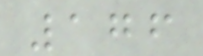176
